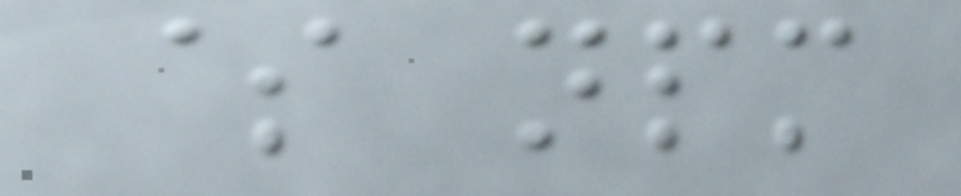$ npm
